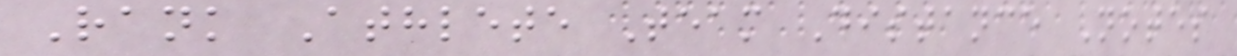Rank Athlete Team Distance Notes
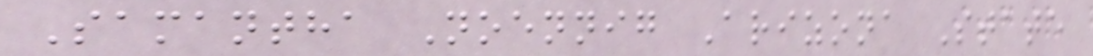Samantha Noennig Arizona State
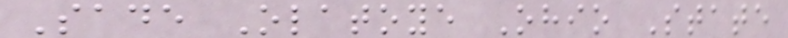Sade Olatoye Ohio State
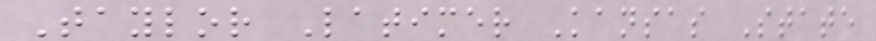Taylor Latimer Kansas State
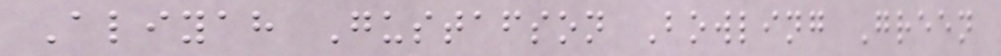Aliyah Gustafson Bowling Green
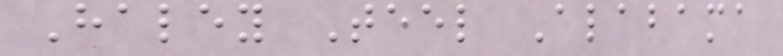Haley Teel Alabama
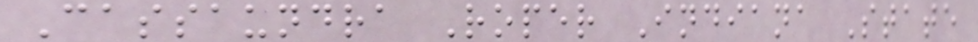Cassaundra Roper Indiana State
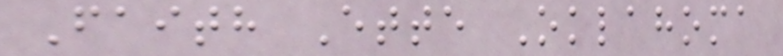Faith Ette Oklahoma
